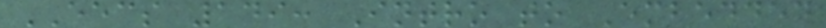EECS 149: Intro to Embedded
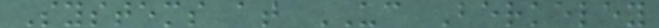Systems at UC Berkeley
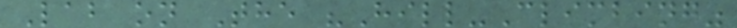Lab on The "Hill-Climbing"
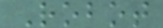Robot
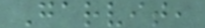Garvit,
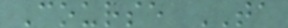Course TA
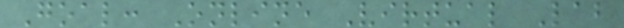Goal: Online Virtual Lab
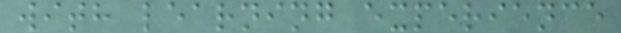with learning experience
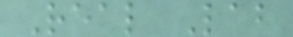Real Lab
